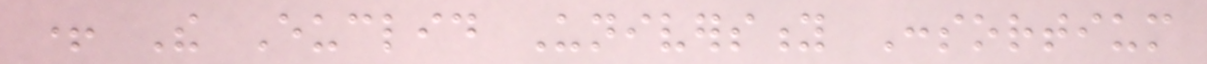+ The Euclid University Consortium
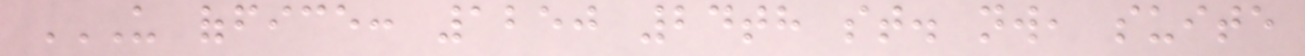US OFFICE: 1250 24TH ST. NW, SUITE
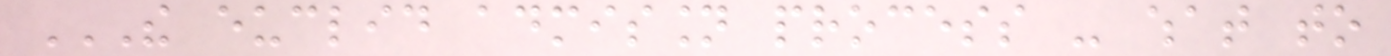THE EUCLID ADMISSION PROCESS - WHAT TO
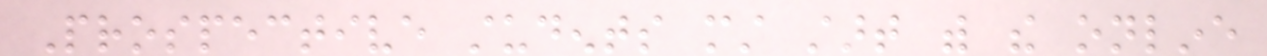Prospective students must start with the online
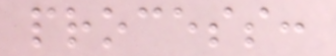process:
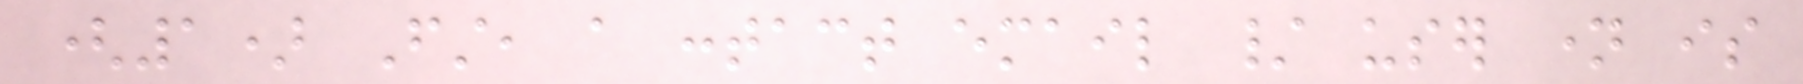(1) First, a contact email / user name is
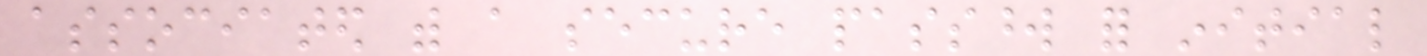associated with a secure password for initial
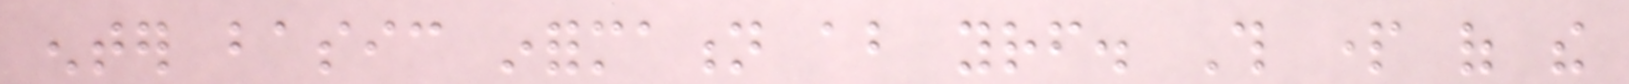enter basic information about yourself. This part of the
